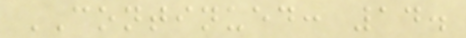CONTINUED: 14.
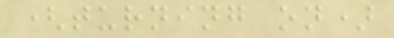(turning on)
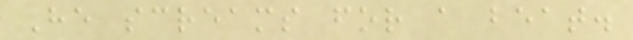He screams for a beat.
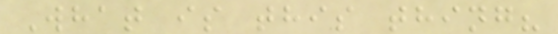What is this thing?
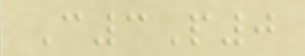C3P0
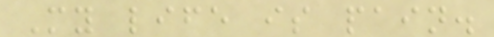My life is pain.
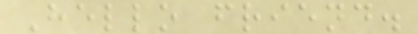Hello friend.
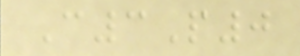C3P0
